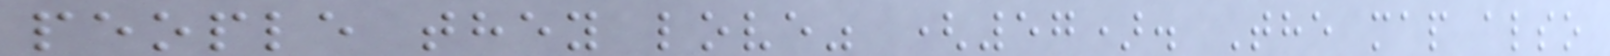people they love" (57). The map also
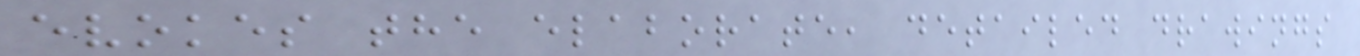evokes the elaborate, detailed drawings
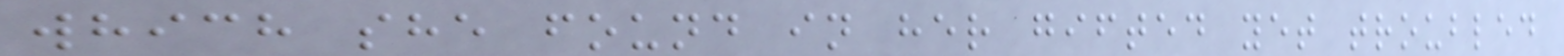which she found in her gifted yet troubled
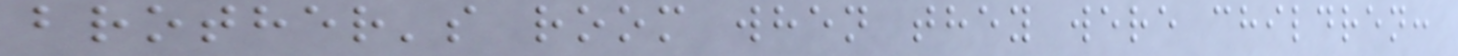brother's room when they were children:
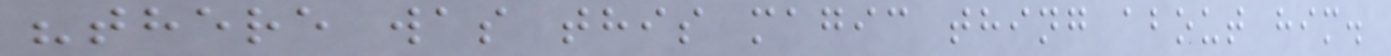"there was this magic thing about him.
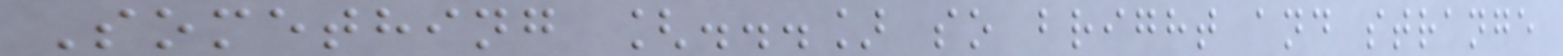Something [...] so bright and strange
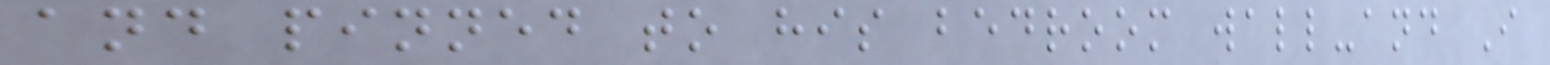and pinned to his bedroom wall-and I
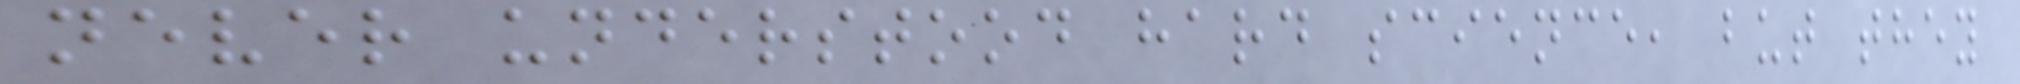never understood hard science, but they
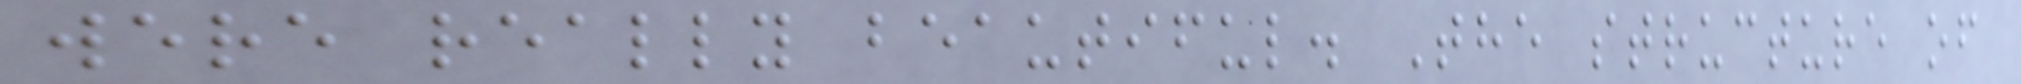were really beautiful. The structure of
